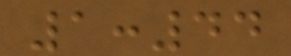1:44
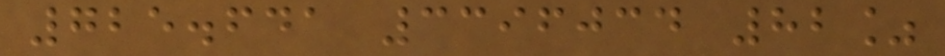725.641 3396034 82%
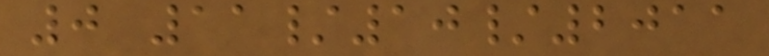0 11/10/2011
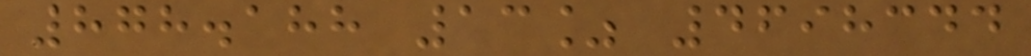878.188 13% 4698344
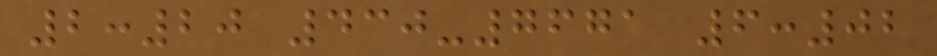2:20 430-7671 6:02
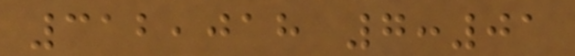312,018 7:01
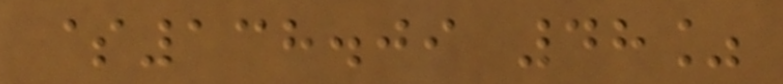$138.09 48%
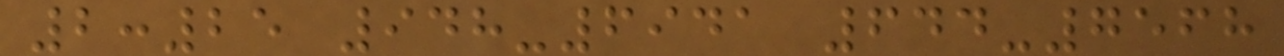2:25 948-6941 644-7568
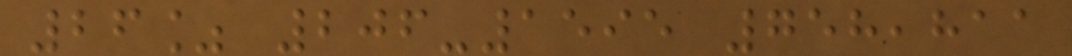26% 206-1595 758,811
